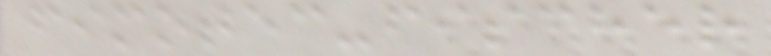fimotec-fischer
